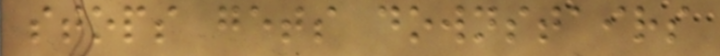stops gets downstairs
